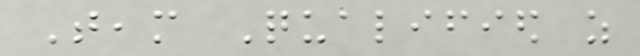Team Qualified as
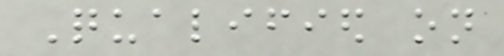Qualified on
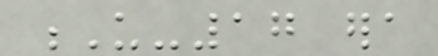U-17 era
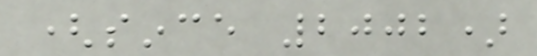(since 2002)
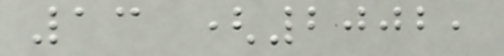13 (2002,
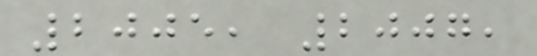2005, 2007,
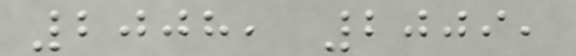2008, 2009,
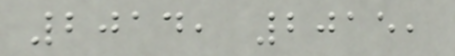2014, 2015,
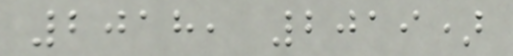2018, 2019)
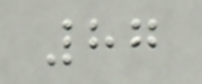87
